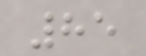85
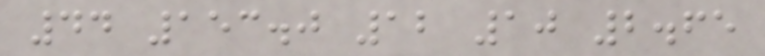44 153.0 12 10 2.65
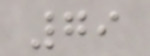79
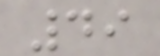49
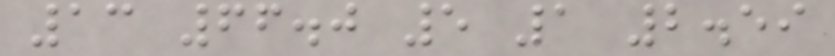13 66.0 5 1 2.59
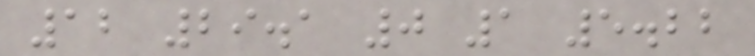12 29.1 0 1 5.22
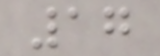17
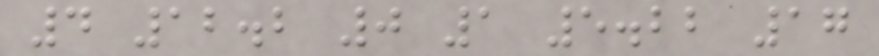4 12.2 0 1 5.22 17
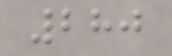280
